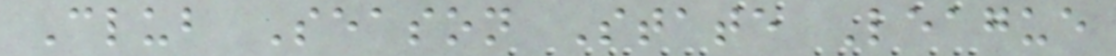Club Season State League
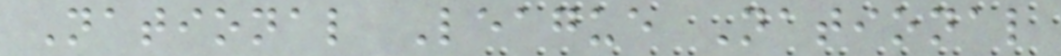National League National
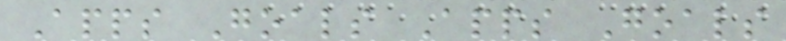Apps Goals Apps Goals
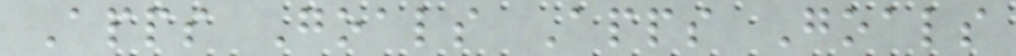Apps Goals Apps Goals
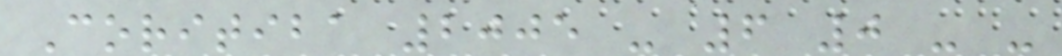Coritiba 2005 - 6 0 - -
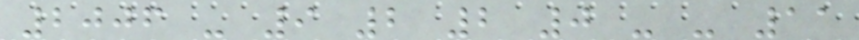2006 - 9 2 2 0 - - 11
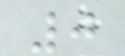0
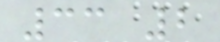33 2
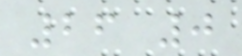26 0
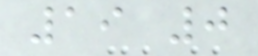19 0
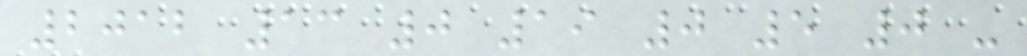2012 13 0 19 0 5 0 -
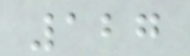127
